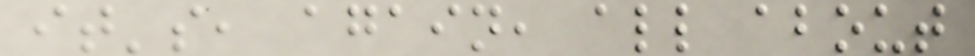it's, again, all about
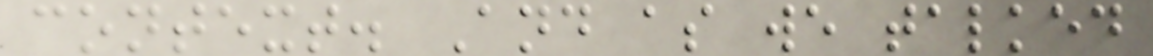context. And as we talked
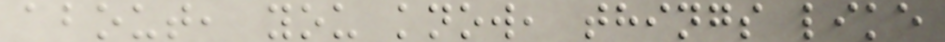about, you know, things like
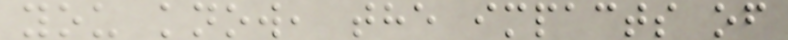you know, the impacts of
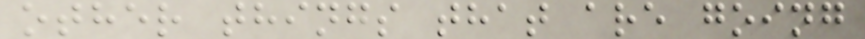other things that are going
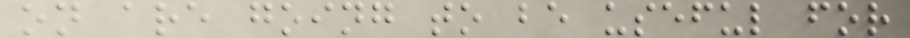on are going to be useful for
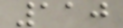110
